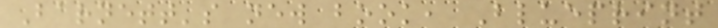Barnett's new book, Blueprint
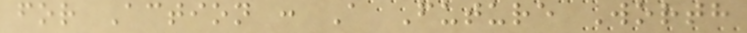for Action : A Future Worth
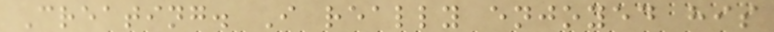Creating. I really enjoyed his
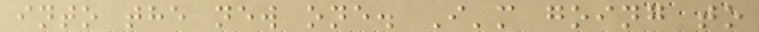into the new one. I'm going to
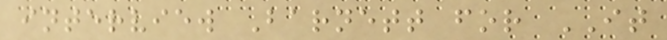interview Barnett for IT
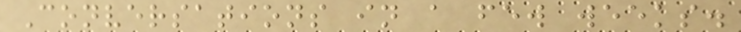Conversations in a few weeks.
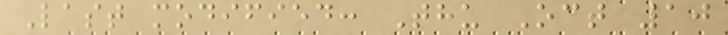Last modified: Thu Oct 10
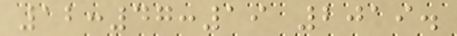12:47:19 2019.
